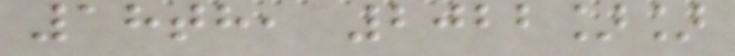18th, 2022]]
